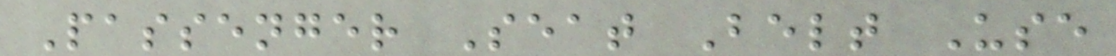Passenger Seat Belt Use
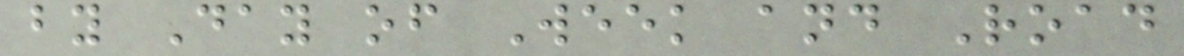by Day of Week and Road
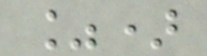%)
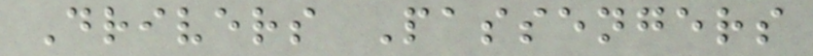Drivers Passengers
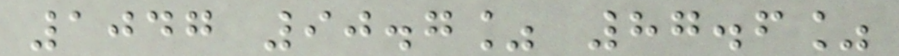1047 90.7% 87.6%
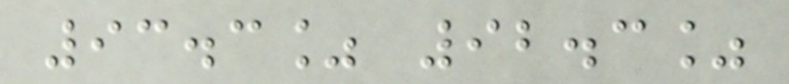93.3% 92.3%
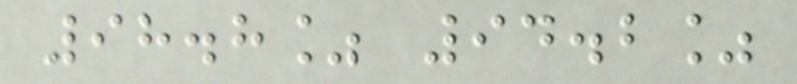98.8% 94.2%
